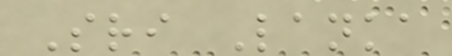Sri Lanka
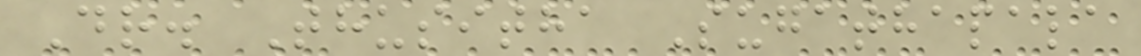Dr. Thusitha Sugathapala
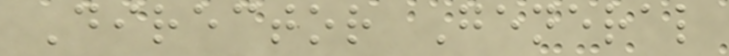Director General
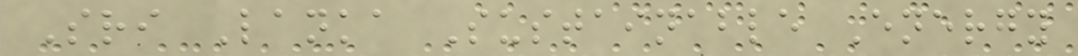Sri Lanka Sustainable Energy
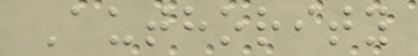Authority
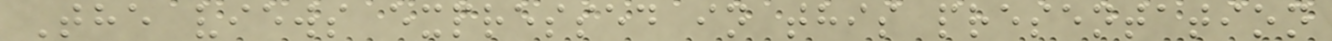The views expressed in this presentation
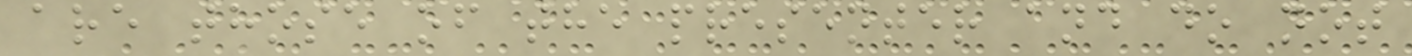are those of the presenter and do not
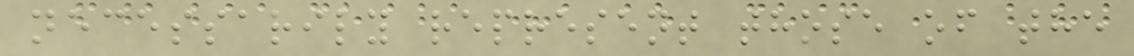necessarily represent those of the
